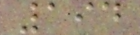194
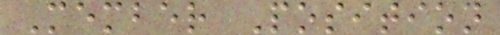Member Position
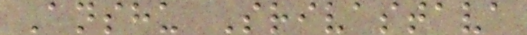Anshu Srivastava
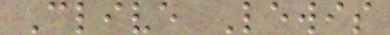Clive Lewis
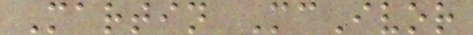Martin McIvor
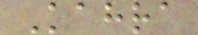Kahra
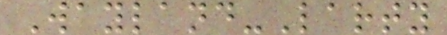Wayland-Larty
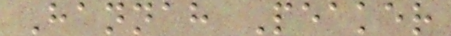Hannah Peaker
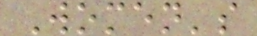Women's
